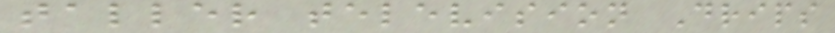taller television Drips
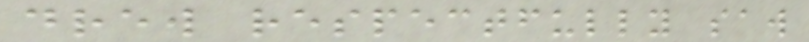drew respectfully saw
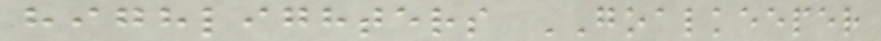highlighters GOALKEEPER
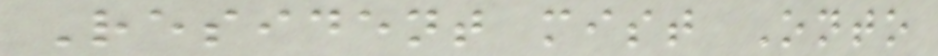Resident mist Onto
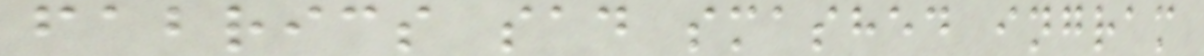fabrics sad smashed ingram
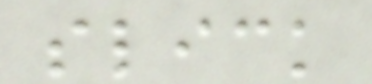slick
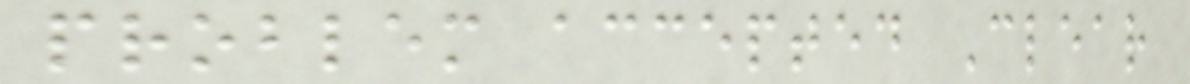problem accepted Clear
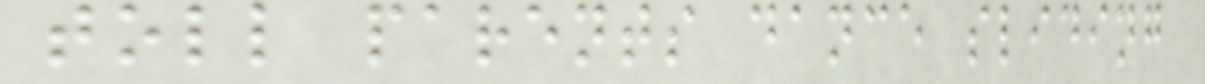toll parents dance sliding
